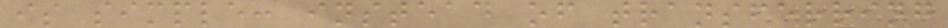is simple: instead of transferring
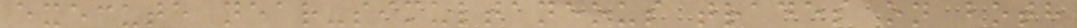execute near-simultaneous trades on both
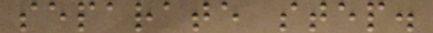separate step.
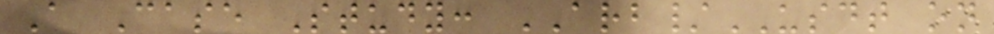A Case Study: ARB/USDT on
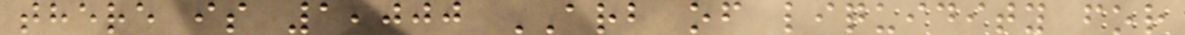there is 1,000 ARB of liquidity for
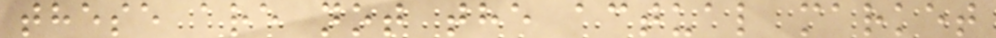these are not the actual market
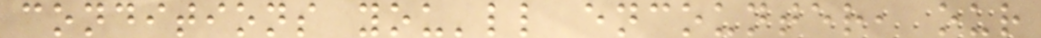conditions you'll encounter, our
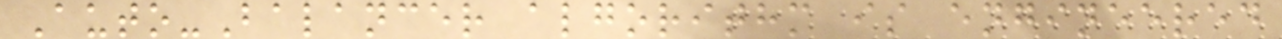Auto-Balancer algorithm is engineered
